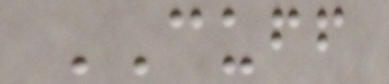CUFF
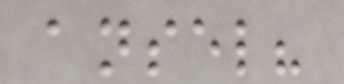ansel?
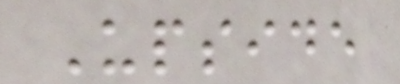Upside
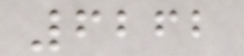6262
